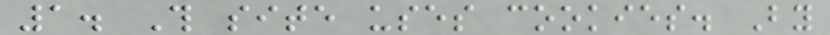1. This site uses cookies. By
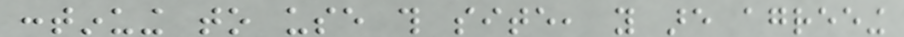continuing to use this site, you are agreeing
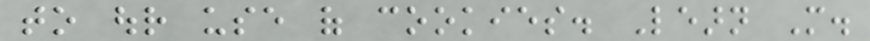to our use of cookies. Learn More.
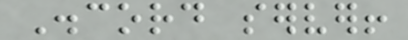Discord server!
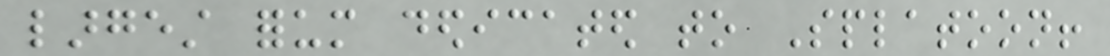largest forum dedicated to Splatoon!
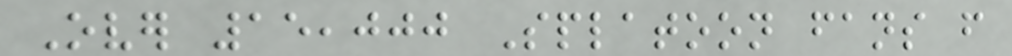Over 15,000 Splatoon fans from
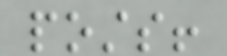posts!
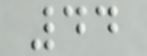44
